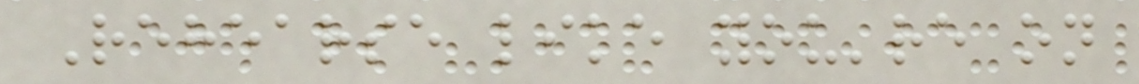Rehearse like you're on
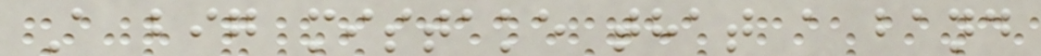A big mistake that a band
